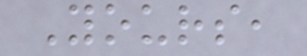Yours,
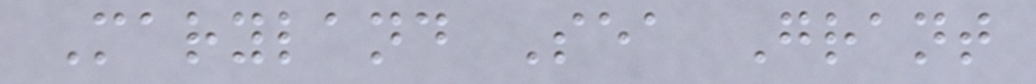Maryland Sea Grant
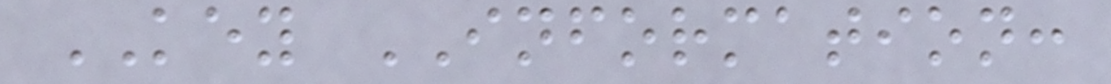KEY INFORMATION:
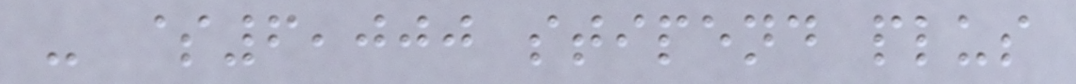- $6,000 stipend plus
